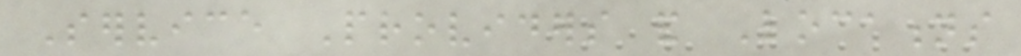Service Providers and Locations
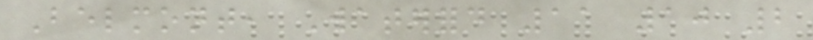Belmont, Waterford 11 10 2
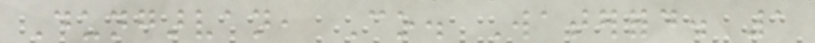Dungarvan, Co. Waterford. 1
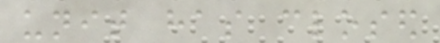unit has closed
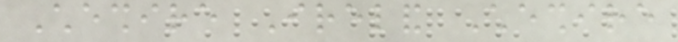Cheshire Ireland Cheshire
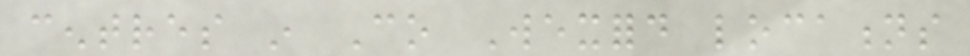centres in Co Wexford locations
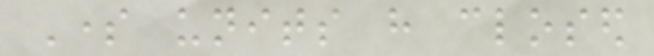Some units have closed
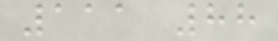111 88
